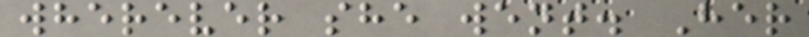wherever she went. Her
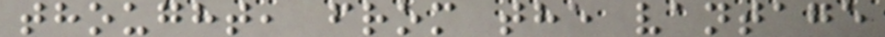thought, from the vantage
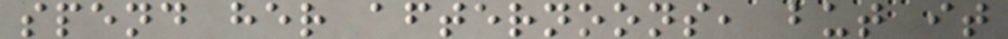spend her afternoons, but it
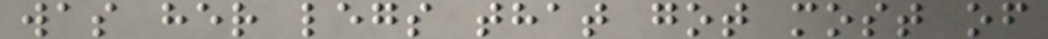was her legs that got most of
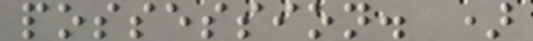possession. )
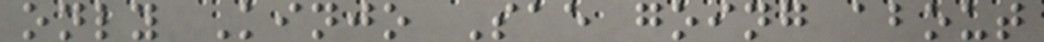only Kinjo Sae going about
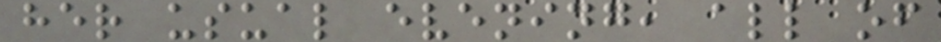her usual evening, all of
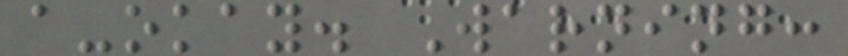a-okay. Warning:
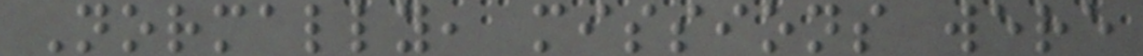Normally, missions were
